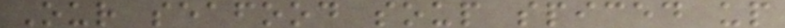Our seafood soup spiced up
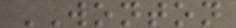WONTON
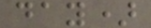day)
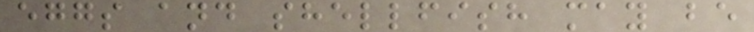eggs and shellfish may be
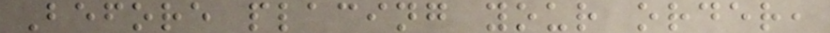Before placing your order,
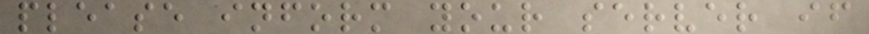please inform your server if
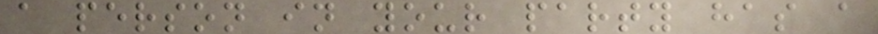a person in your party has a
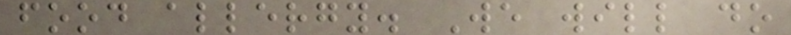food allergy. We will do
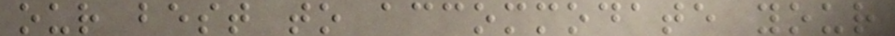our best to accommodate your
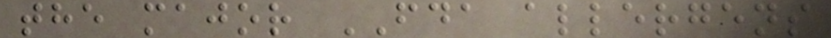the major FDA allergens
